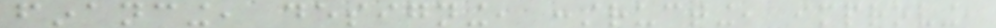financing, designing, constructing, improving,
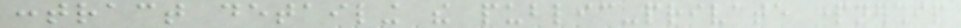contract detailing the public-private partnership
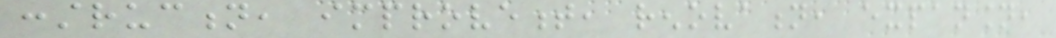construction, improvement, renovation, expansion,
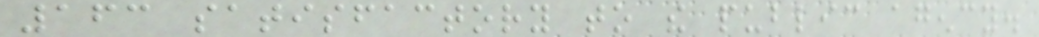163 satisfactory to the public agency.
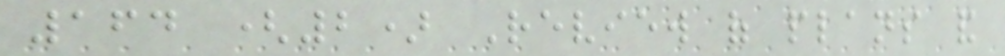164 (2) Review of plans and
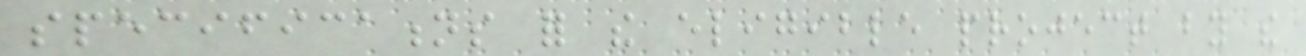specifications for the eligible project by the
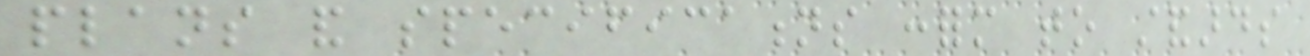plans and specifications conform to standards
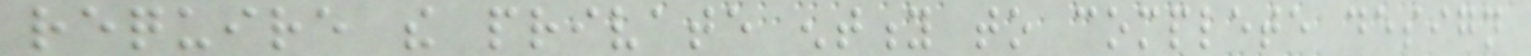require the private entity to complete design
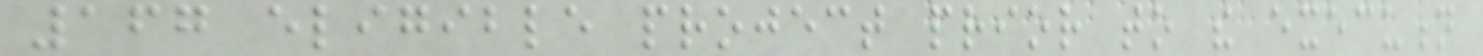167 eligible project prior to the execution
